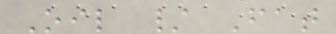Oil / Fat
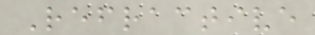Refractive
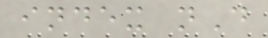index nD
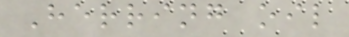Herring oil
